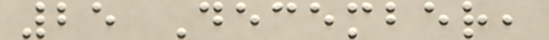25 December,
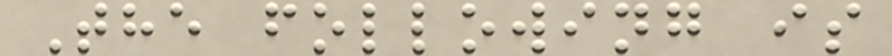The following is
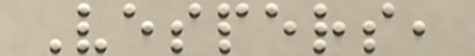Vespers,
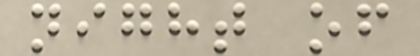night of
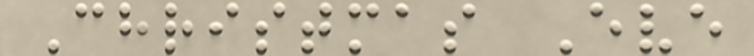Christmas Eve
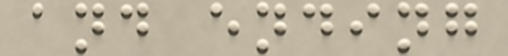and ending
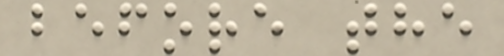before the
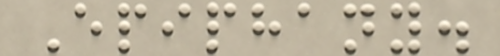Epiphany.
